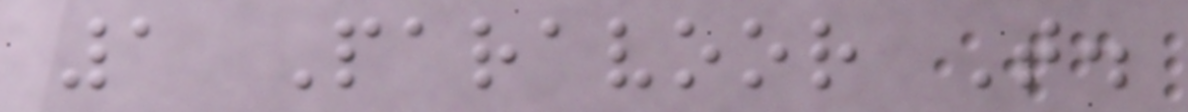1 Paravoor T.
